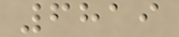6819
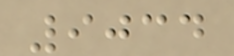9034
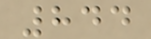844
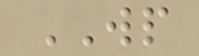WP
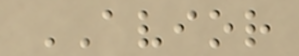AVIOR
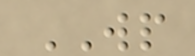WP
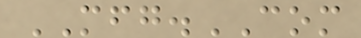MFG.COM
